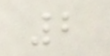2
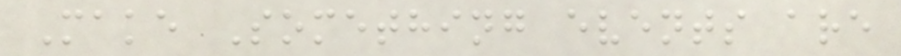Make Something events are
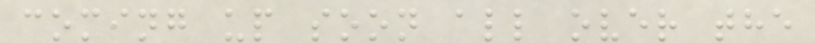coming up soon all over the
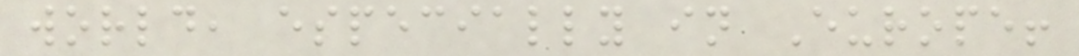world, especially in Europe!
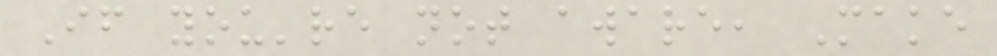If you're not aware, Make
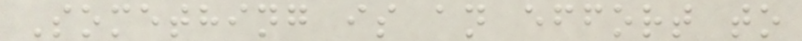Something is an effort to
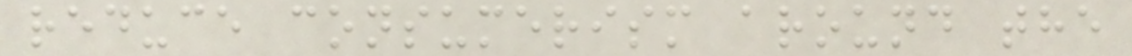reduce consumerism around the
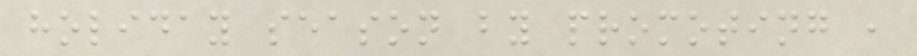holiday season by promoting ,
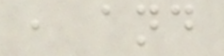, and
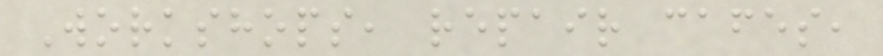Workshops, repair cafes,
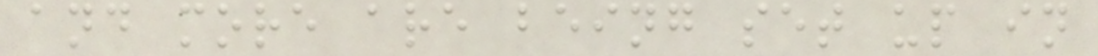and more are being set up in
